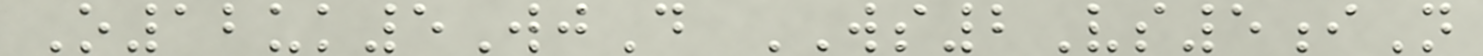O12uk5WjD WS2Vs5iN
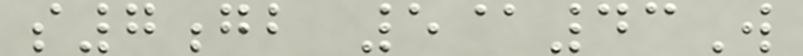s7gb 5@43W
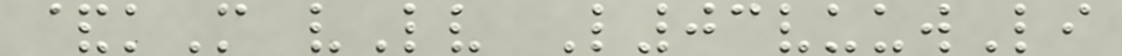&kM vLv L03vuuwLi
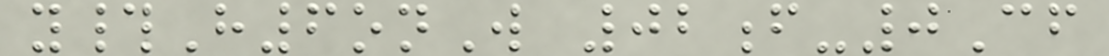y#H6onW 02f-0Cf
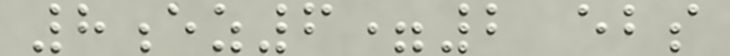8ez6=2 ebs
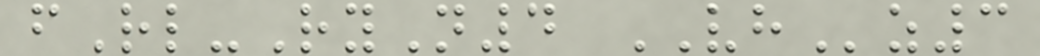fRl-RyN4 VHz3
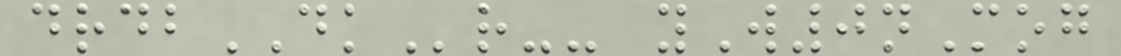drdbDKr-- yW0nMog
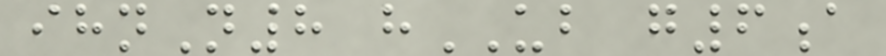ihnN8 hUB g6a
